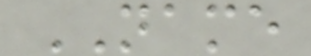NAME
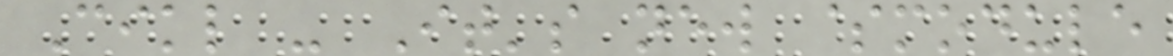Cikl - It's new $module
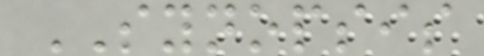SYNOPSIS
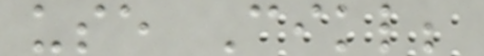use Cikl;
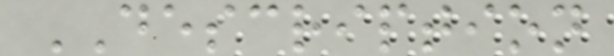DESCRIPTION
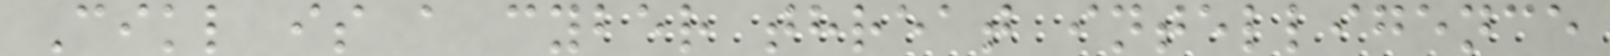Cikl is a cyber threat intelligence
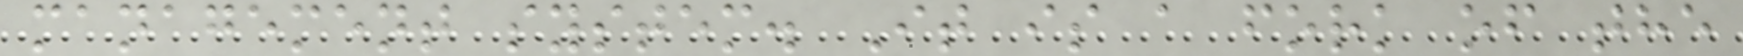management system. It is a fork of the
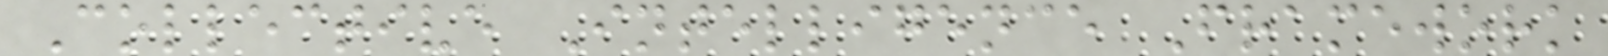Collective Intelligence Framework
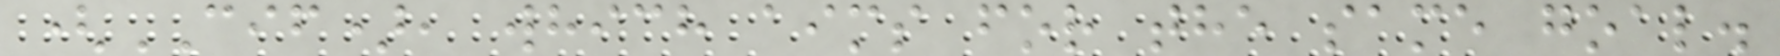(CIF), which aims for the same goal.
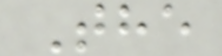The
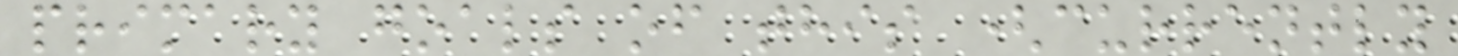primary goals of this (currently
